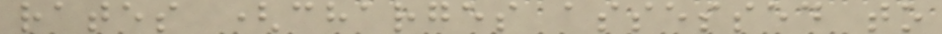rates (charges assessed to
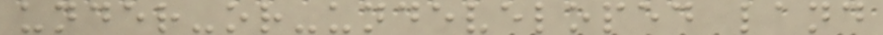under-or-undeveloped land
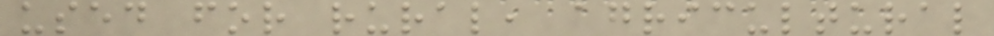used for rural, agricultural
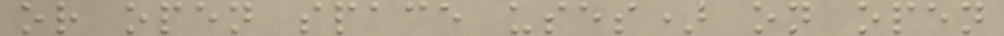or open space uses) on open
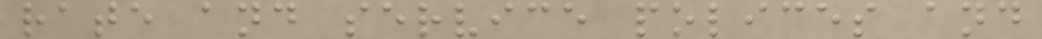rate and service polices and
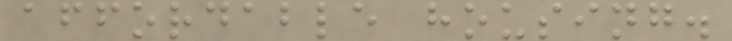affordable housing.
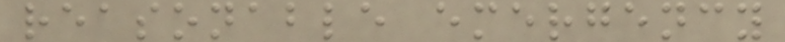reasonable emergency
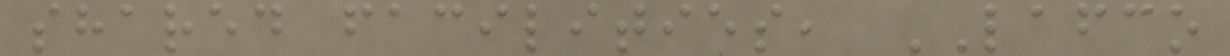shared facilities, LAFCO
